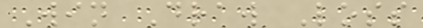Win Draw Loss
